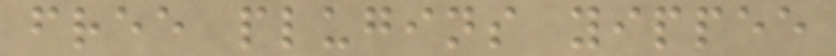free plugins yippee
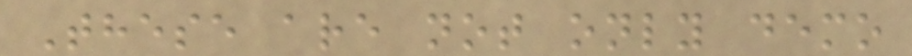These are not only demo
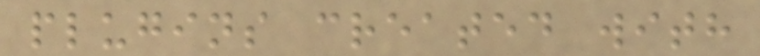plugins created with
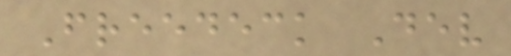Freedeck Dev
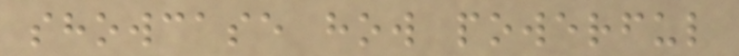showcase how powerful
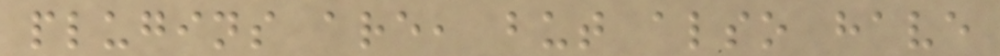plugins are, but also have
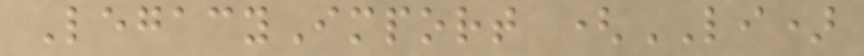LegacyImport (LI)
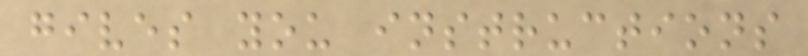gives you instructions
